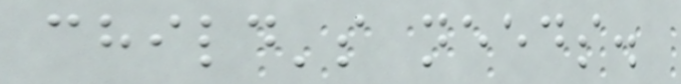child's needs.
